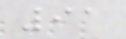91
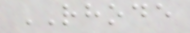RHODE
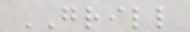GRILL
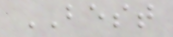BEST
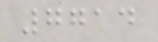7714
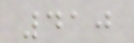410
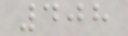408
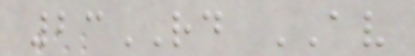23RD AV
